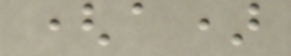(a)
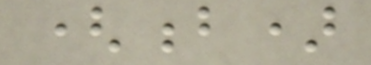(b)
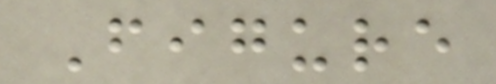Figure
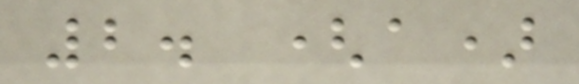2. (a)
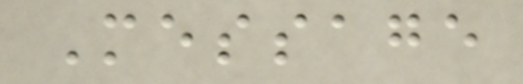Message
